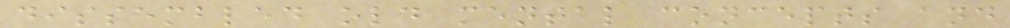dissembled old mental concepts and
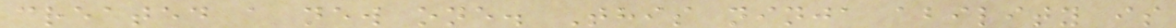created a new one. This ninja ability is
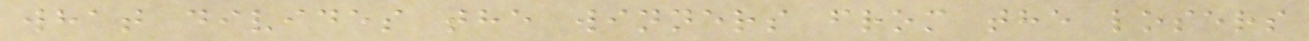what divides the winners from the losers
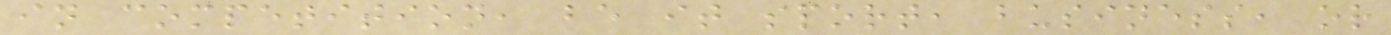in competition, be it sport, business, or
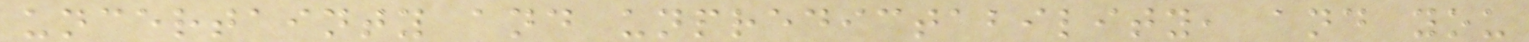uncertainty and unpredictability, and you
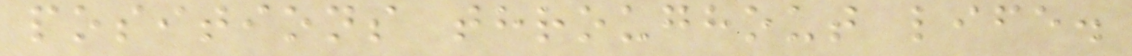positions throughout life.
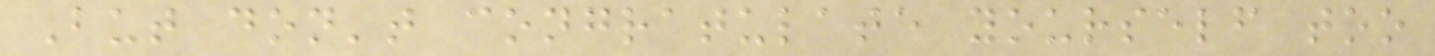But don't congratulate yourself too
